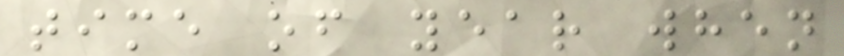time of year when
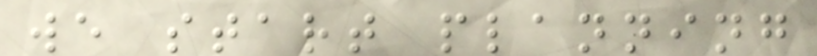we start planning
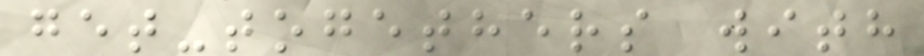get-togethers with
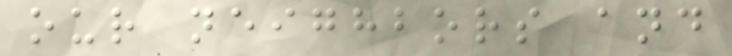our neighbors and
